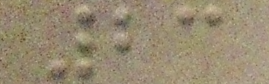23
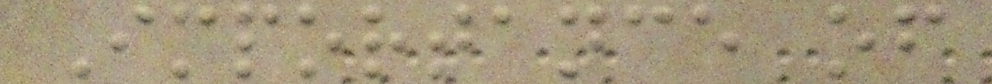Importance of
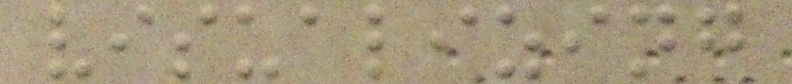visualizing
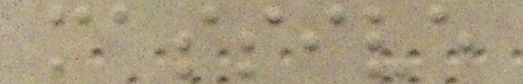massive
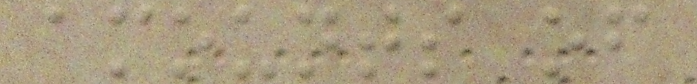amounts of
